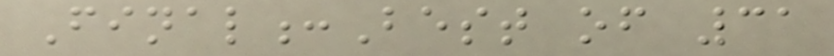Final:Best of 31
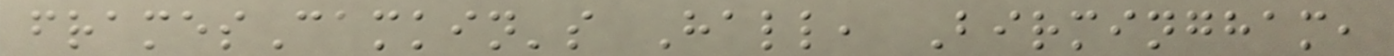framesCamkin's Hall, Birmingham,
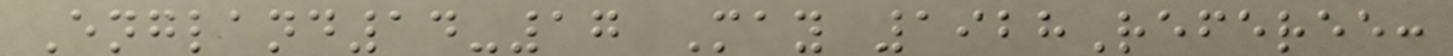England14-17 May 1928Referee:
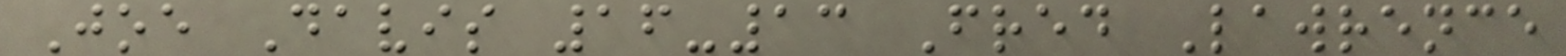Joe Davis 16-13 Fred Lawrence
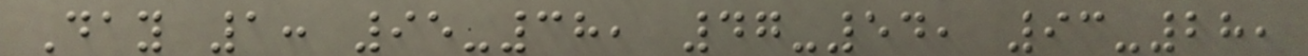Day 1: 95-38, 47-54, 93-28,
